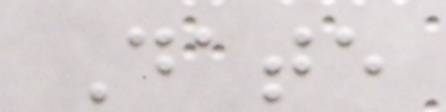Date
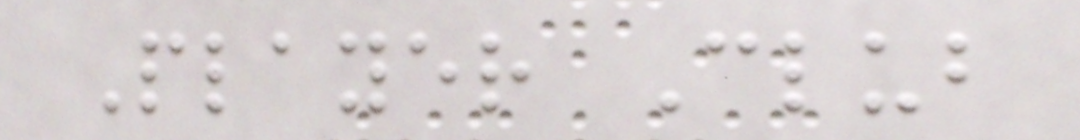Player Club
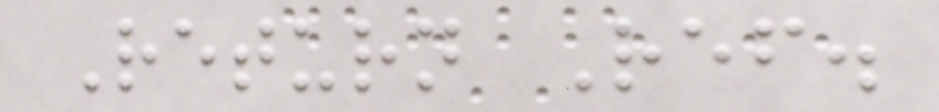Return Ref.
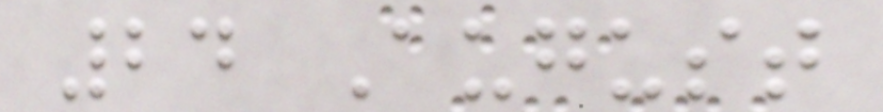24 August
